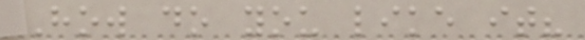How do you like it?
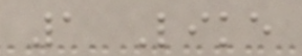1 Like
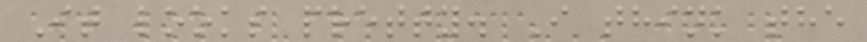It looks pretty. I think the
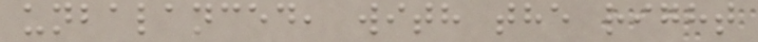unbalanced, with the right
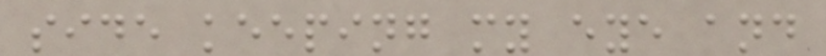side keeping my eye and
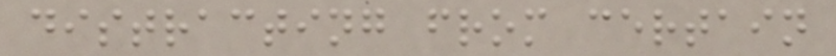distracting from certain
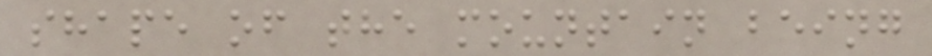shape of the mountain being
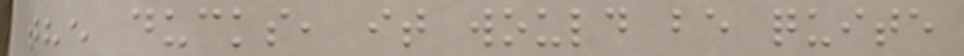the ducks, it would be quite
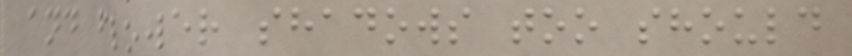and flower shadows too should
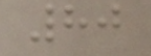80
